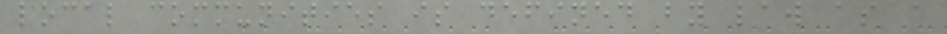local communities is defined by law as a
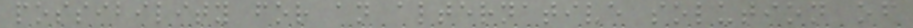possibility for an alternative solution of
